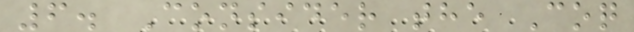6. Consider the Coq
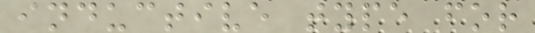inductive type for
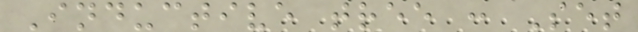Inductive tree : Set
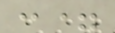:=
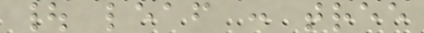| leaf : tree
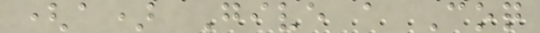(a) Give a Coq
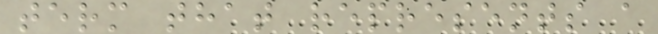term that represents a
